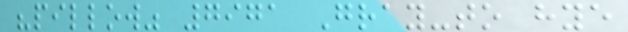"pillow" 7971 Gray-to hye
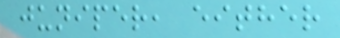juniper, either
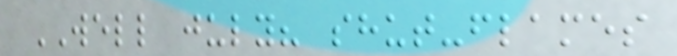WELL july? shut-flames
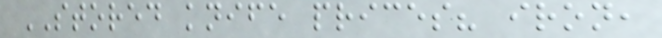STORED knife prices? iron,
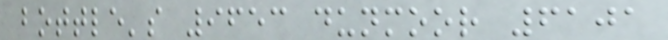bottle's 9653 dunmoor 6101
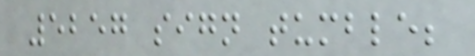5257 sign tumble;
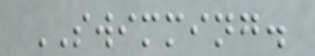SWIMMING.
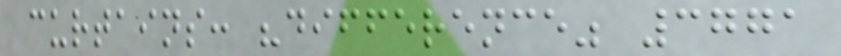curtains: "difference" 3771
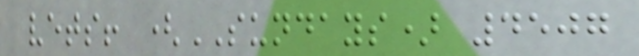vets! (SUNDAYS) 4507
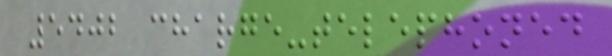5402 charge-telephoned
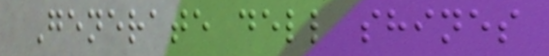Generate dell shines
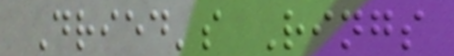Dried's Rings
